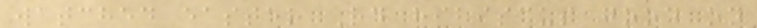watched easter Rd hibiscus good on
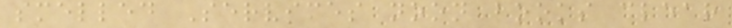smelled Services noon books clear
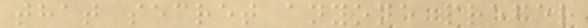that secret anyone prefer
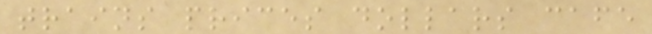trains prices dollars cafe
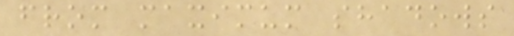from maximum shadows
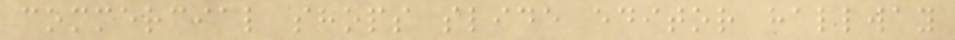commercial shops slide editor hallway
